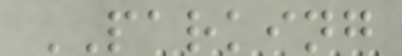PARKING
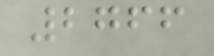2766
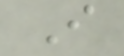I
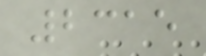2315
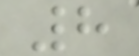8
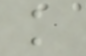k
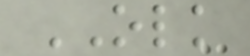OLK
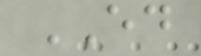ED
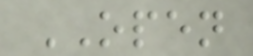OPEN
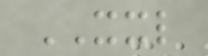XXL
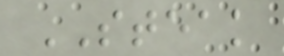STEAK
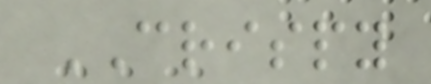CRISPY
